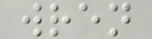wren
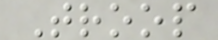Troop
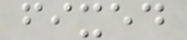fixed
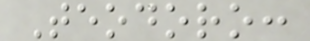Teodoro:
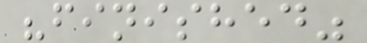"finished"
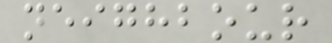neighbour
